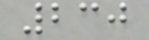230
